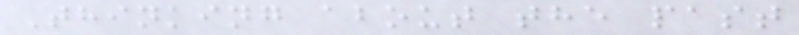Thinking about the past
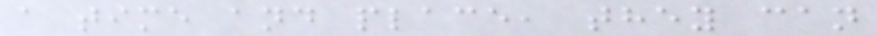a time and place, they can
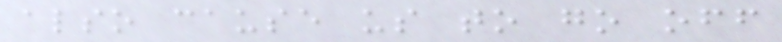also cause us to go off
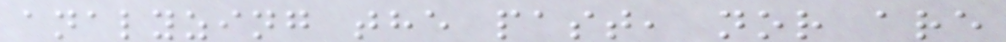analyzing the past, nor are
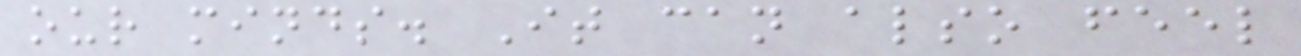our minds. It can also feel
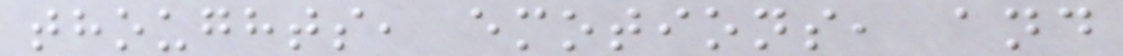thoughts, emotions, and
